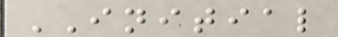INITIAL
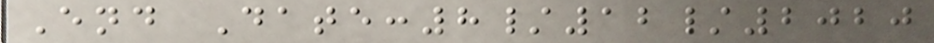End Date:8/12/2020
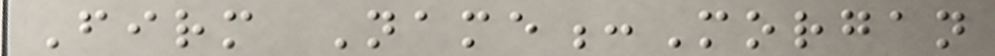Firm Name:Morgan
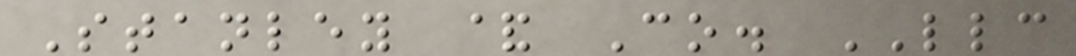Stanley & Co. LLC
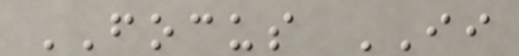FOCUS II
